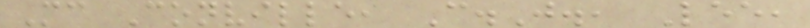Mc Conville, C.J., Lee,
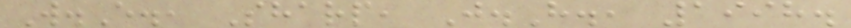W.E., Sharp, J.H., 1998.
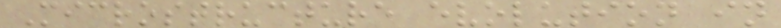Microstructure evolution in
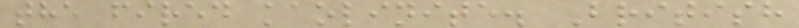the fired kaolinite. British
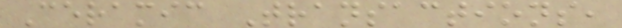Ceramic Transactions,
